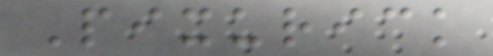Pixurick
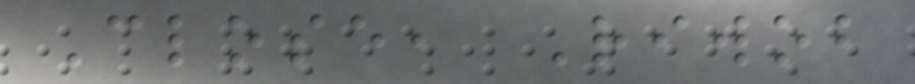Close, Riwob
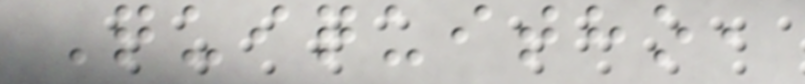Quiquitho,
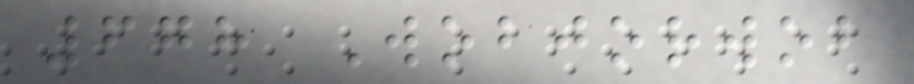678 Wobjorwob
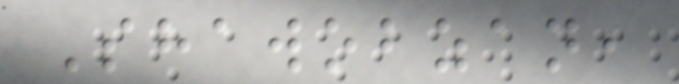Shawobzan,
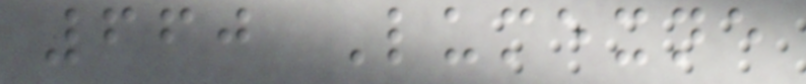660 Lumexne
